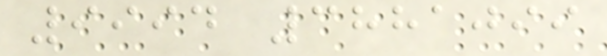9994 3881099
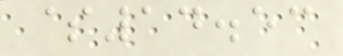$14.53
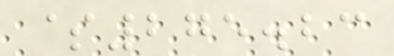$275.23
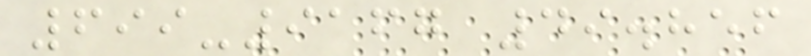699-9167 49.856
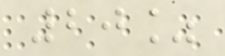20%
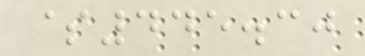$445.30
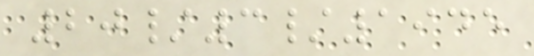20/3/1945
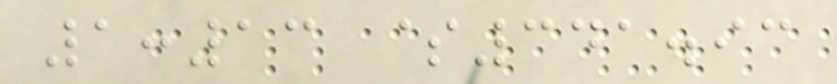1:13 $341.93
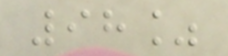98%
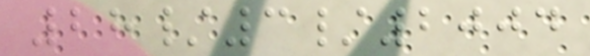28/3/2004
